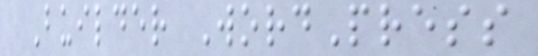Builder WordPress
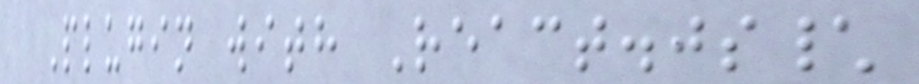Plugin with React.js\
